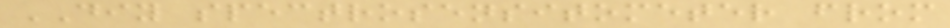DIY spectrosensitometer from
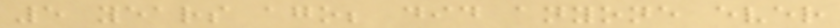5 years ago; did anyone ever
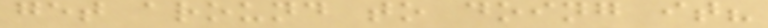get around to doing it?
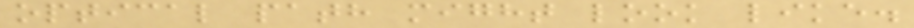optical path might look like.
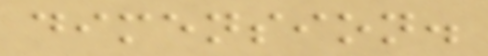dimension.
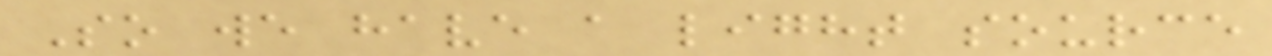So we have a light source
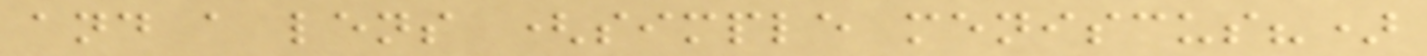and a lens (simple meniscus?)
